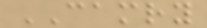CAMRY
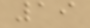19
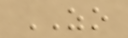ZO
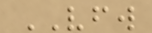VFW
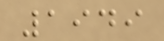1949
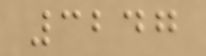3247
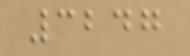3247
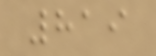819
